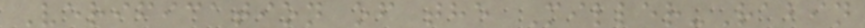Verification of the Miller-Rabin
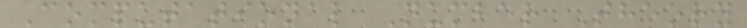Computational Number Theory
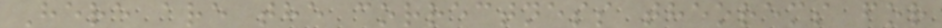Here are the correctness theorems for
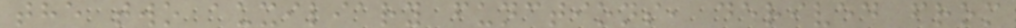the two auxiliary functions, derived from
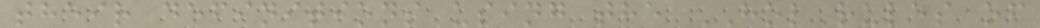their definitions using the HOL rules of
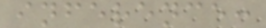inference:
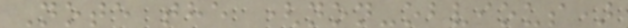Note the (non-obvious)
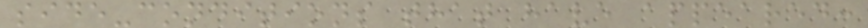side-conditions that have appeared:
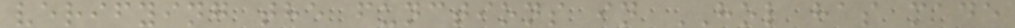verifying the functions in HOL has made
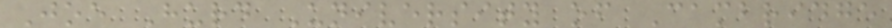Joe Hurd University of Cambridge
